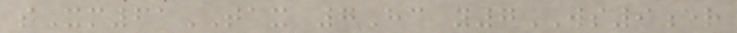sXm61TAX 7Hc y7WS9er
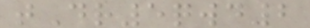tDr5qwd2
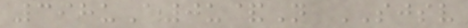398uA0u&N SJSV
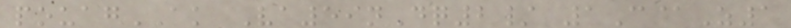pouagAK Va59nDq2/ 1C@Z1
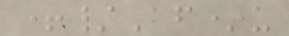+/Af*u
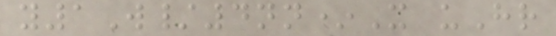y1W/4nn*X uHr
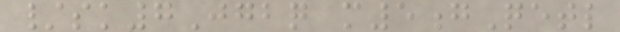/sk7Jgbq m5gQetl
